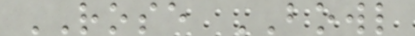ROSE BOWL
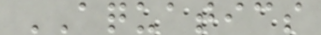AQUATICS
